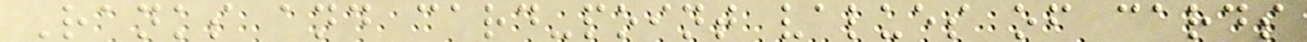Ranks and card-point values of cards
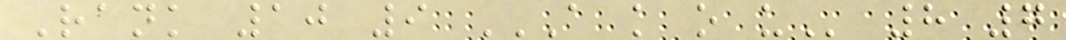Rank 10 9 A K O U 8 7
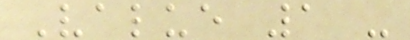Value 1 -
